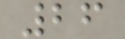26
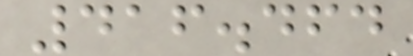416.464
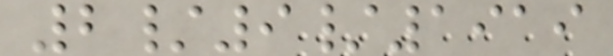2/9/1919
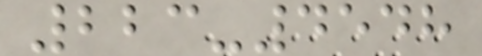223-4548
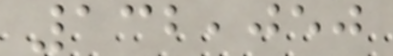132,050
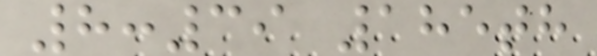8:39 185th
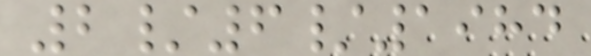2/6/1984
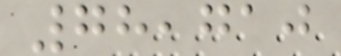78,710
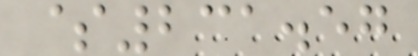$231.57
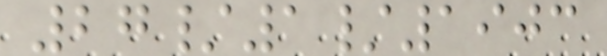27/1/1903
